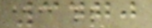3470
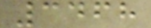3468
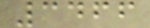3466
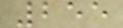255
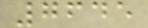7645
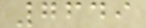7649
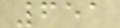651
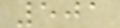501
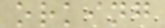orking
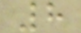8
